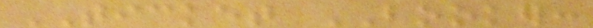TICKET BOOKER:
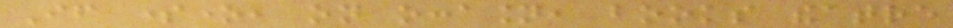If someone, on occasion, books theatre
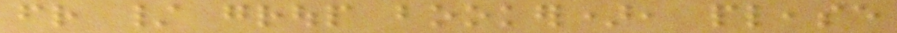friend / group booker), please
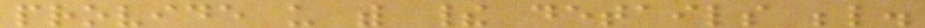provide us with their details below.
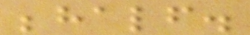behalf.
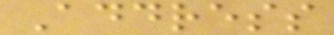Address
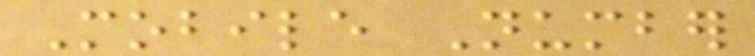Mobile Number
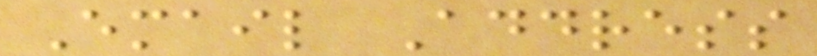Email Address
